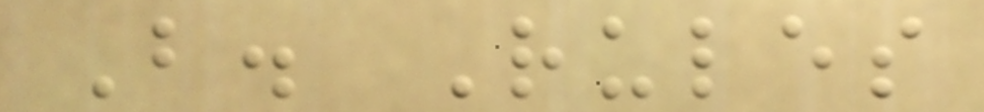B. Rules
